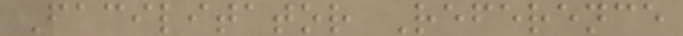Facilitator Reference
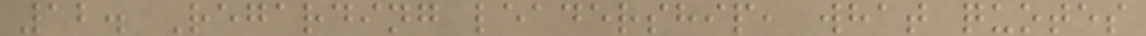12. Regarding leadership, what quotes
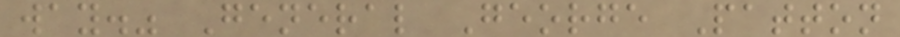way." General George Patton
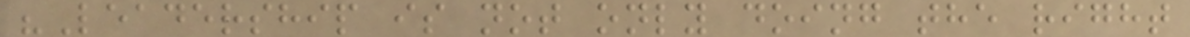"Leadership is not only doing the right
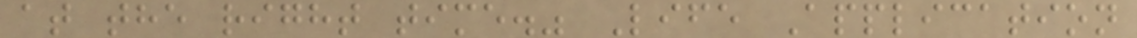at the right time." Life Application
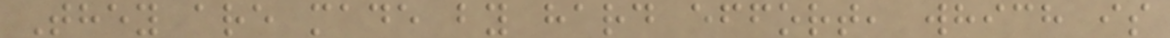They are made by hard effort, which is
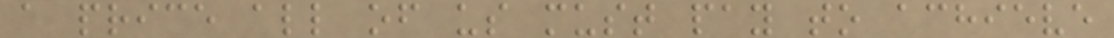a price all of us must pay to achieve
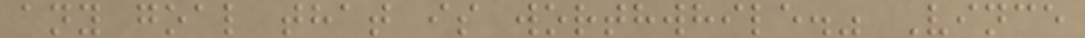any goal that is worthwhile." Vince
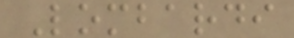Lombardi
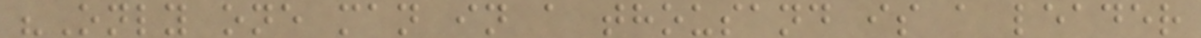"Only one man in a thousand is a leader
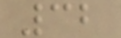32
